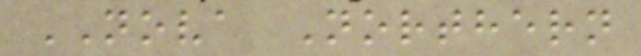NOVA Northern
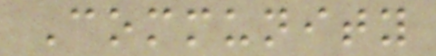Community
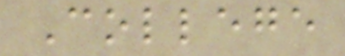College
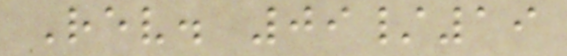Rev. 09/19
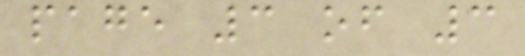page 3 of 3
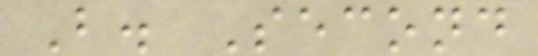B. Second
